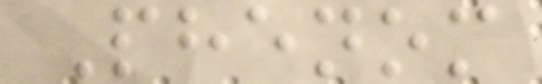Phenom
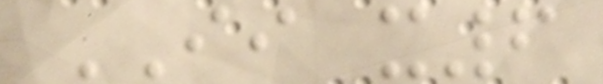II x6
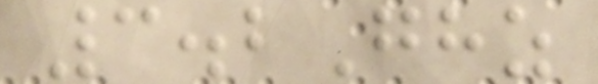3.2Ghz
